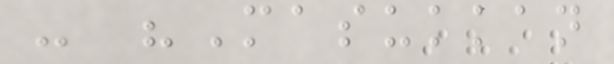- "Masukkan
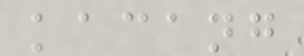kacang
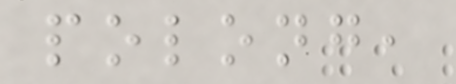polong,
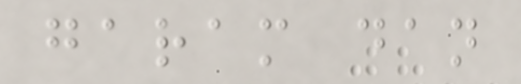garam dan
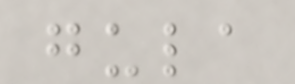gula
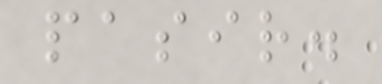pasir.
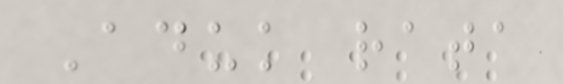Aduk rata
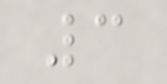3
